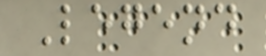Legend
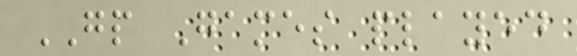GP Games played
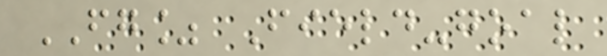FG% Field-goal
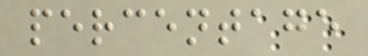percentage
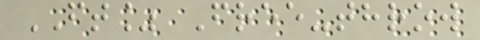FT% Free-throw
